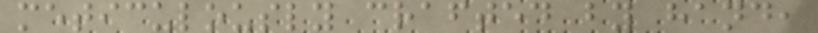meticulously crafted by hand,
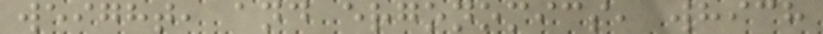weight, and ergonomics, which
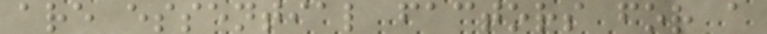are essential factors for a
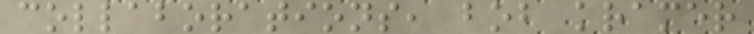collaborations, bob kramer
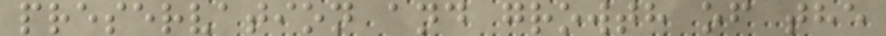preservation and growth of the
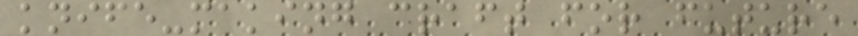knife-making craft for future
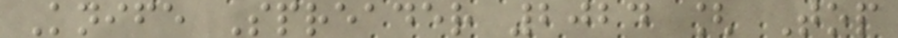Knife Spreader 2024 [ Top
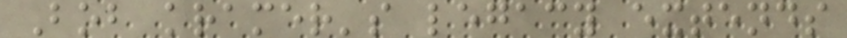Bob kramer's legacy extends
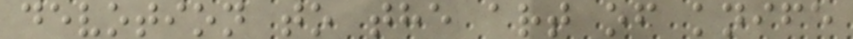devotion to the art of knife
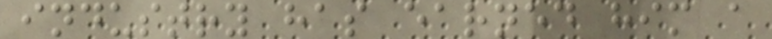industry has earned him a
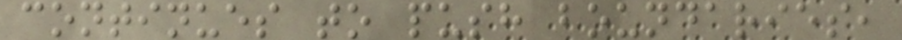continues to push boundaries,
